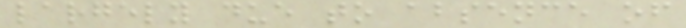largely due to absence of
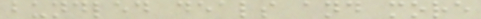bundled deals and more
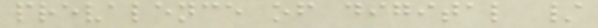prevalence of digital /
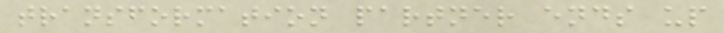transformation partner ends up
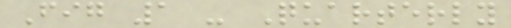Fig 1 - Quarterly
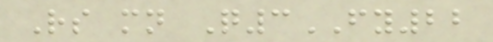Rs mn Q3FY22
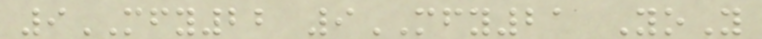9MFY22 9MFY21 YoY
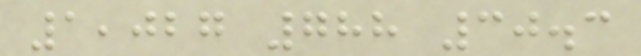1,027 788 30.3
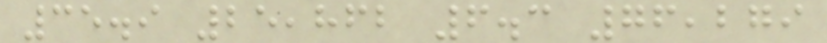35.9 25,862 6.3 76,279
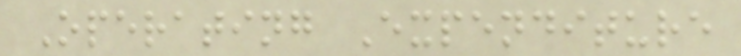Operating Expenditure
